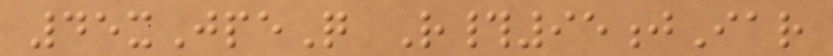45xJpeQ R#95jIar
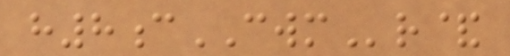h8cCWMr&
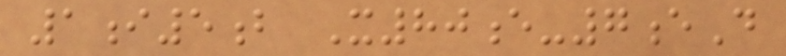1i5b X80e-7eD
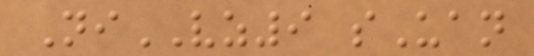NiVZ9 sUan
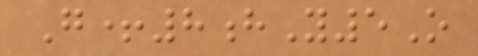G+8hY5O
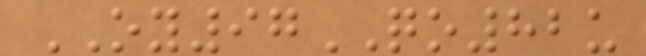OY97QO82u
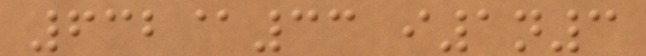632@33 i1n3
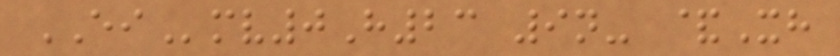EImv0H23 9n- &Xh
